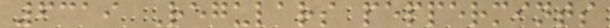6319 Regulars peppermints
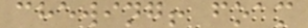chewing! foam
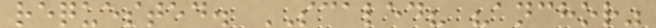requested. SCALED? "anchor"
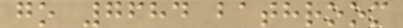go 7684 bathroom
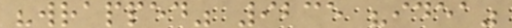"wrapped" 9235 "idea"
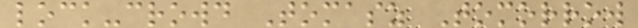lock-crowd Tomasz Tomorrow
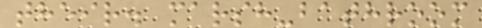their. marsh-bathroom
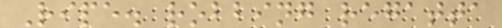Ripe. robbing regatta
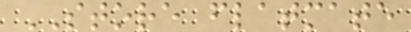STORE flatmate
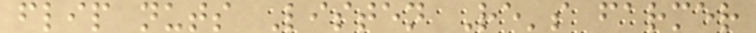flip nuts Listen Re's farmer
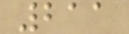211
